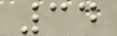34
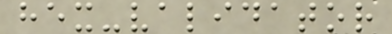hex-validator
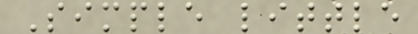Simple little
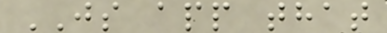JS app that
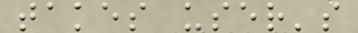takes user's
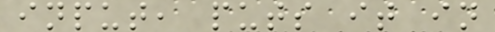input, puts it in
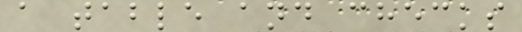a table and checks
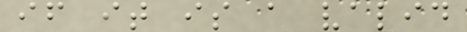if it is a valid
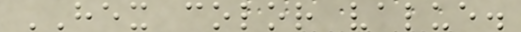HEX color value.
